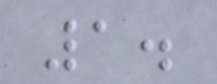1.
